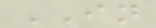IN
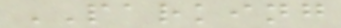PARKING
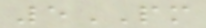5PM
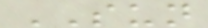SUN
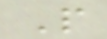P
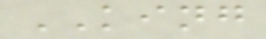KING
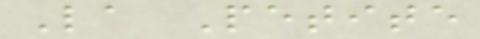La Petite
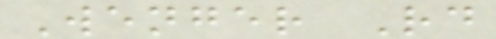Wenger Rd
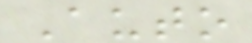Auto
